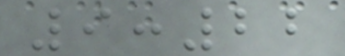9:22
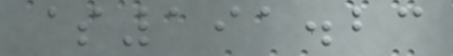$191.23
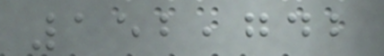152,742
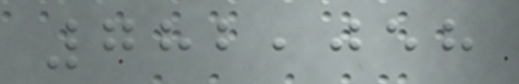782,058
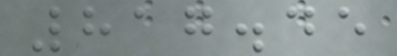817.45
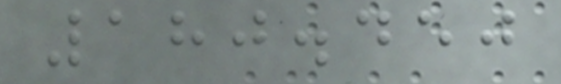180.450
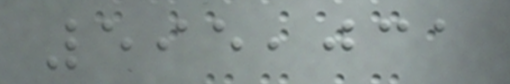595,031
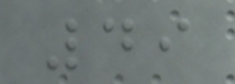49
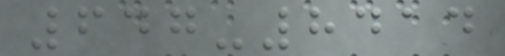647-8414
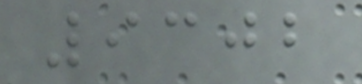9302
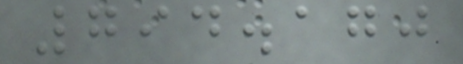794.170
